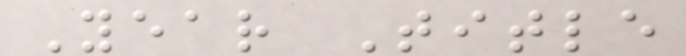Year Title
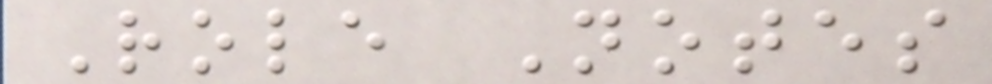Role Notes
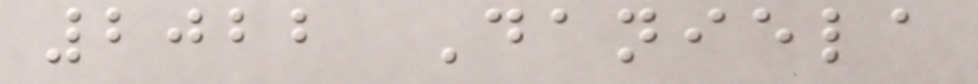2022 Daniela
